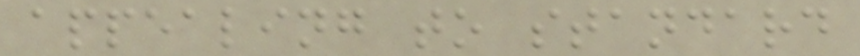appealing to standard
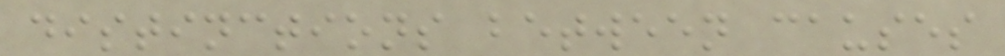distinctions between causes
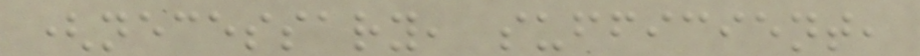(necessary, sufficient,
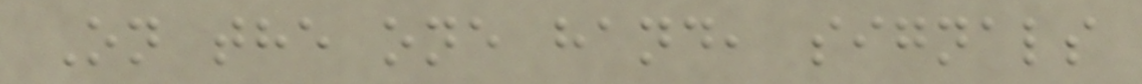On the one hand, signals
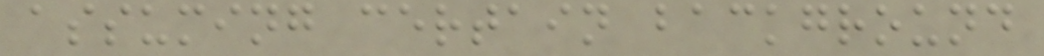assuming certain background
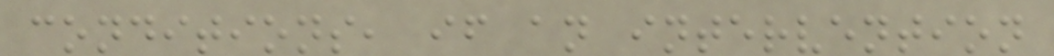conditions, if an intervention
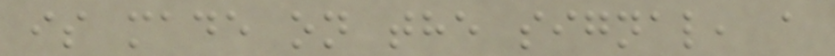is made on the signal, a
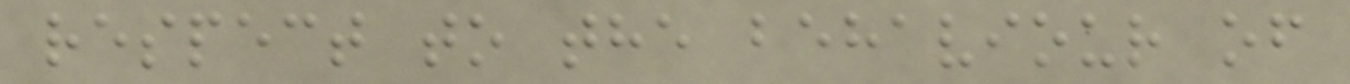respect to the behaviour of
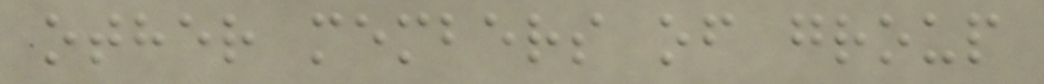other members of group
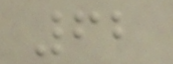62
